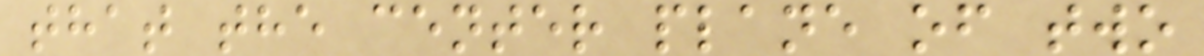that the center plane of two
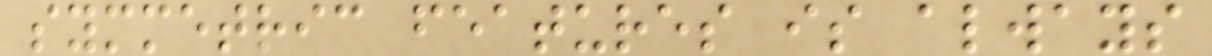symmetric features is always
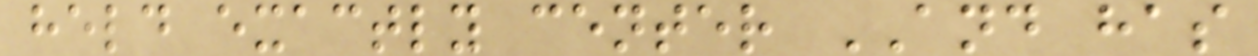held exactly center AND has
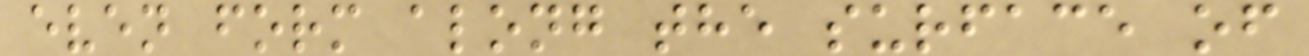even form along the surface of
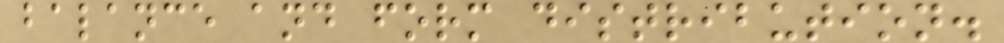balance and form distribution.
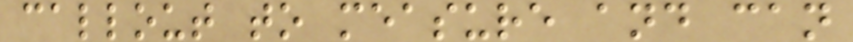callout to measure and can
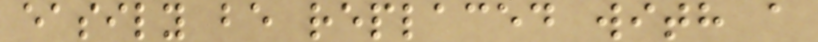easily be replaced with a
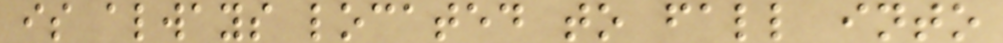is always located to fall into
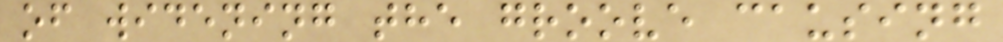of widening the groove causing
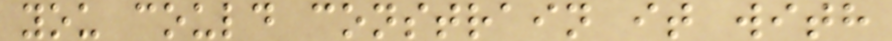you could constrain it with
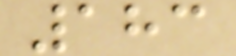183
